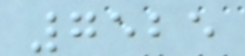7525
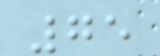75
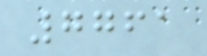7761
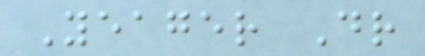Yeager Dr
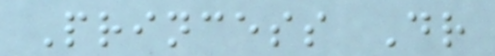Princess Dr
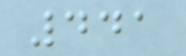441
